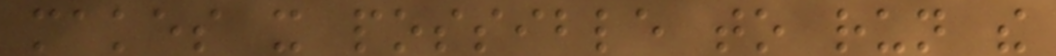makes it possible to run the
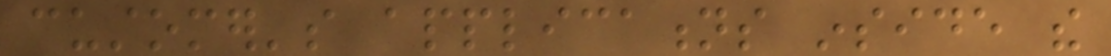customer's applications inside the
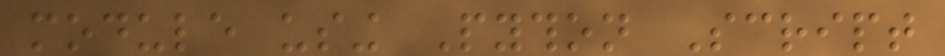module using Python Script
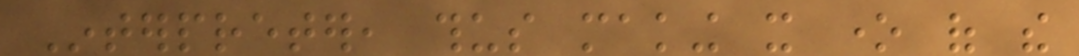Interpreter, thus making it one of the
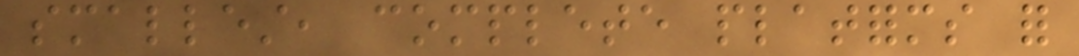smallest, complete platforms for
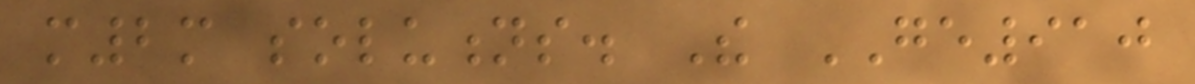m2m solutions. The GE910
